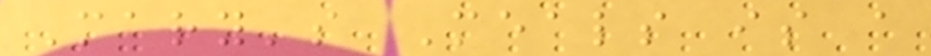Mary's Meals is a
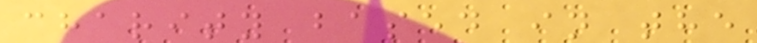charity based in the
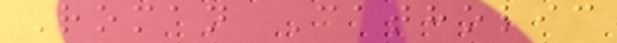Roman Catholic
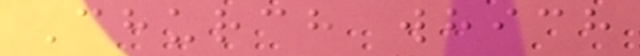Church which
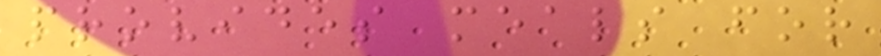provides meals for
